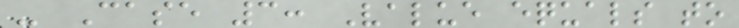- Case 3: Value equals to
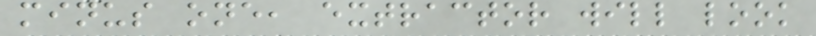minus one, extractor will look
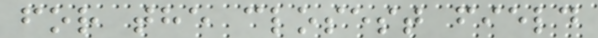for the closest field
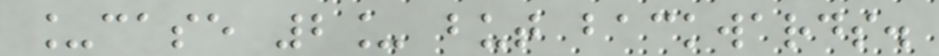_case 2_ but backwards.
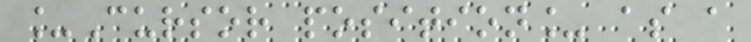_Cursor position_ as a
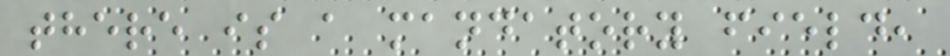there is a mandatory field,
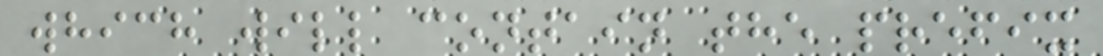which will contain the prefix
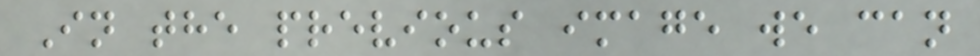In the previous image we can
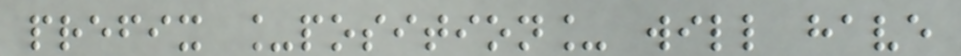prefix _position_ will have
